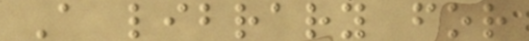A library for
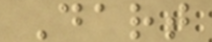Dart
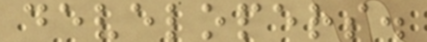developers.
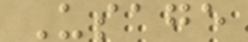Usage
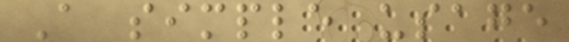A simple usage
